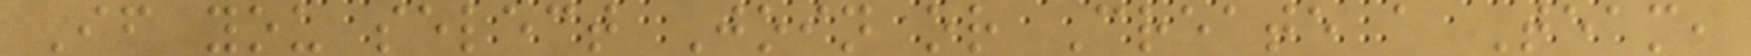If you select Join or Create a Team,
